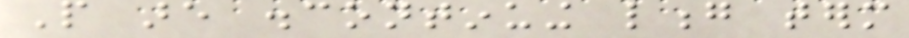People are discontinuing long term
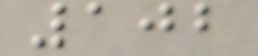102
